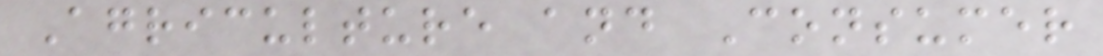Agriculture and Consumer
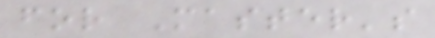for Master's
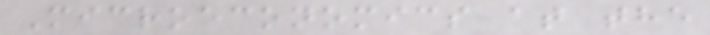Microeconomics at the
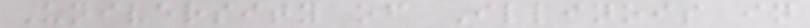University of Illinois in
